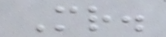Mr.
